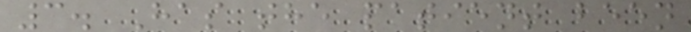3. Has the patient been
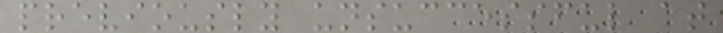previously unsuccessful at
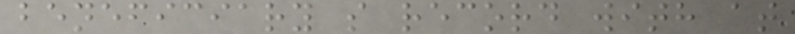beneficiary s record with at
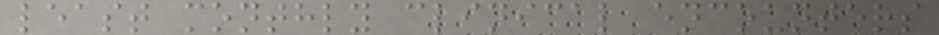least monthly clinical encounters
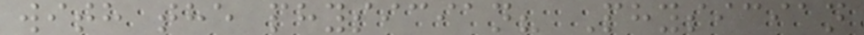with the physician? Physician
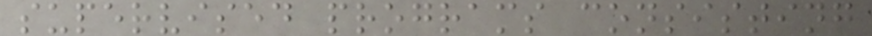supervised programs consisting
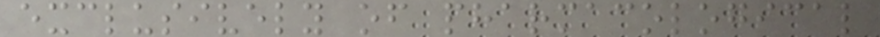exclusively of pharmacological
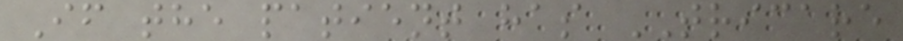If the patient has TRICARE
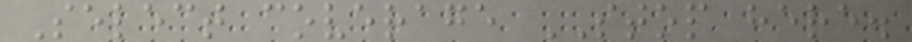Select coverage STOP here.
